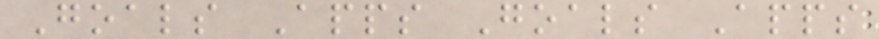Goals Apps Goals Apps
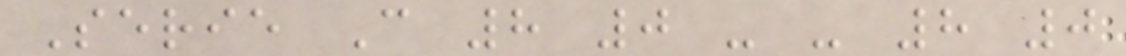Serie C 8 0 - - 8 0
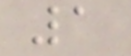1
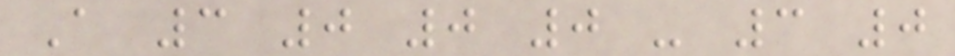A 3 0 0 0 - 3 0
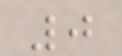0
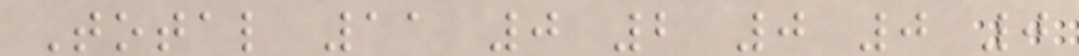Total 11 0 2 0 0 0
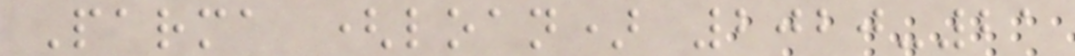Parma (loan) 2020-21
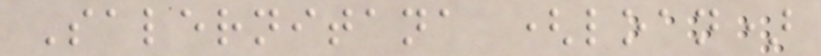Salernitana (loan)
